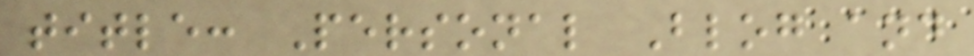title: Personal Blog and
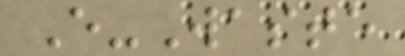E-Waste
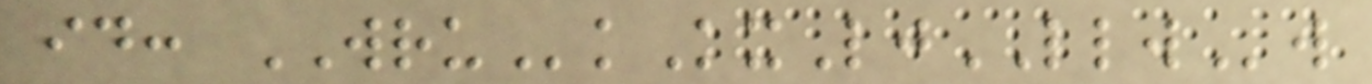id: WRUkKxLjLLWw
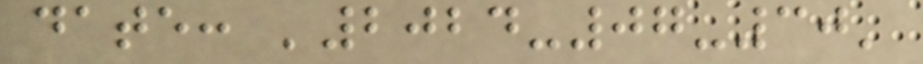date: '2024-07-30'
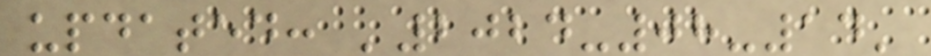updated: '2024-08-14'
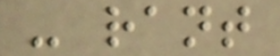- rant
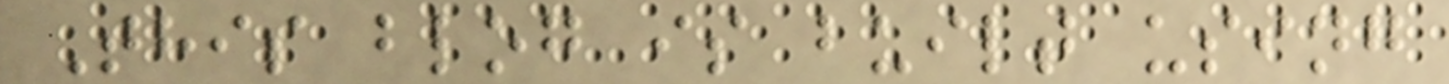This blog is built using
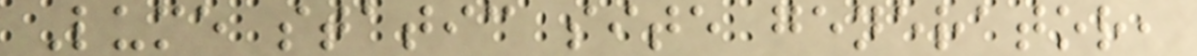Lume static site generator,
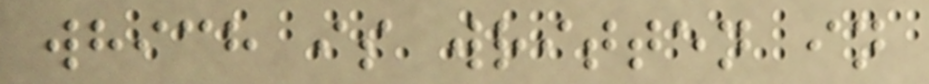which is written in
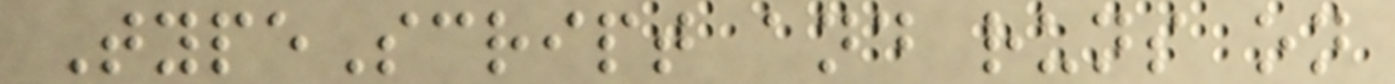TypeScript and runs on
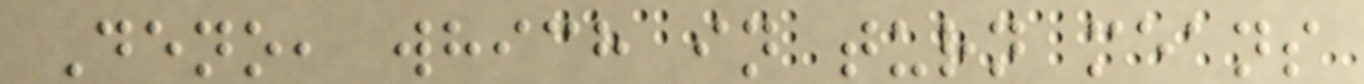Deno, which in turn means
